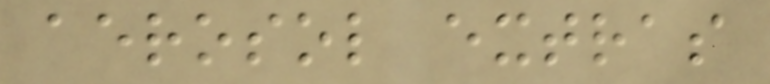aerosol extras
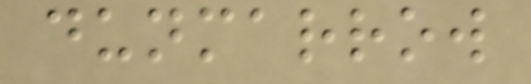dunmarrow
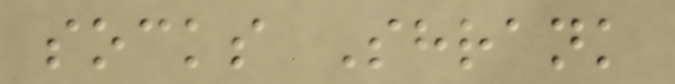socks Shrank
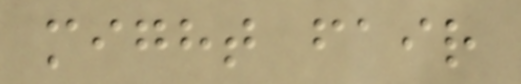might fair
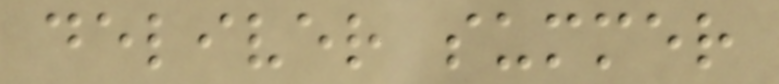deliver summer
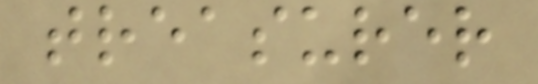treasurer
